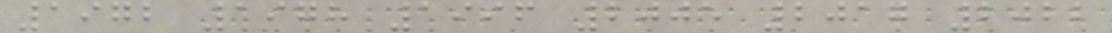1972 1978 1996 2005 2017 2022
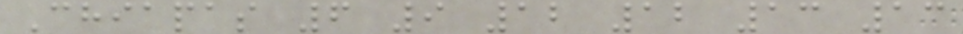Chiapas 6 9 12 12 13 13
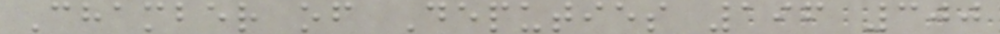Chamber of Deputies 196 300
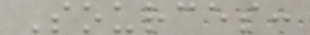Sources:
